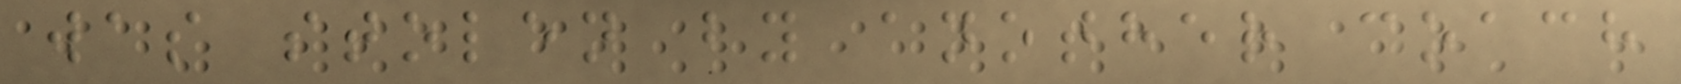was stolen by another coach
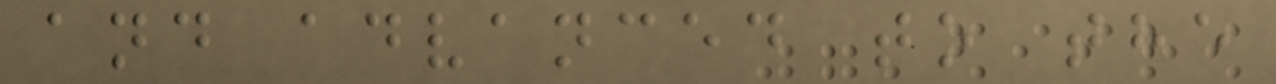and advanced to the
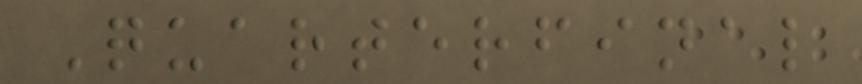Quarterfinal
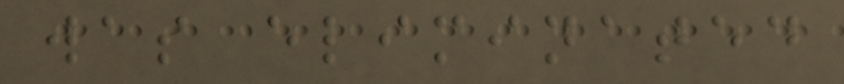was eliminated
